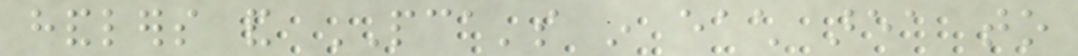handlers and PCA's in each area to
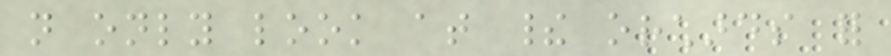not only look at their orchards for
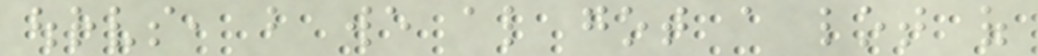ourselves, but we also got a lot of
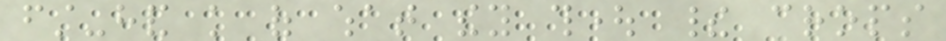first-hand knowledge of what they thought their crops
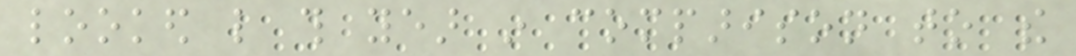looked like this year in comparison to the
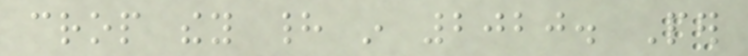crop they had in 2020. Per
